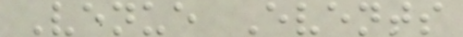Venue Events
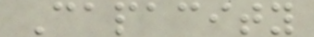Capacity
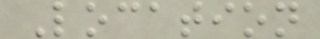Location
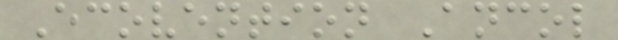Ecovention Ancol
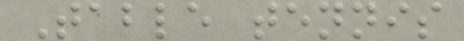Table tennis
